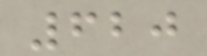620
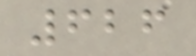626
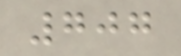707
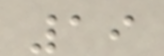19
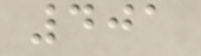401
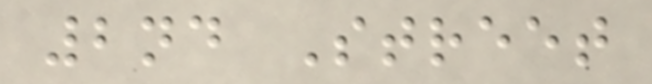2nd Street
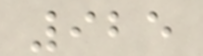925
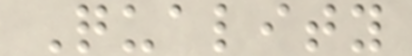Quality
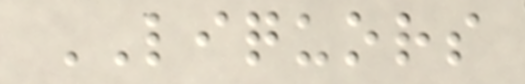LIQUORS
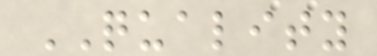QUALITY
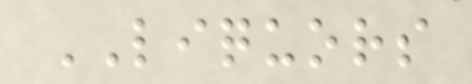LIQUORS
